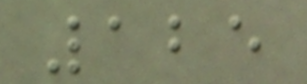125
